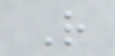R
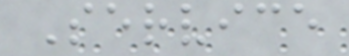Service
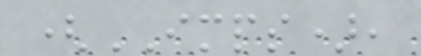(IMPS),
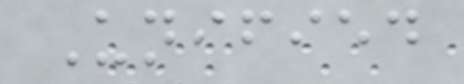Unified
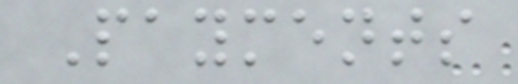Payments
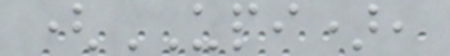(UPI),
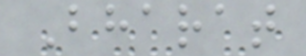Bharat
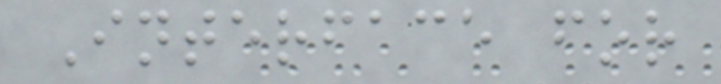Interface for
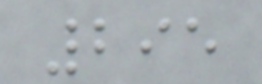295
